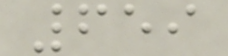659
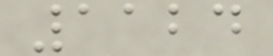1124
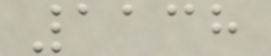1138
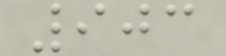903
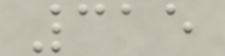315
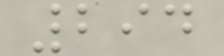294
